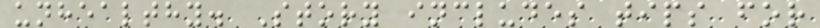unhealthy. Story includes tips for
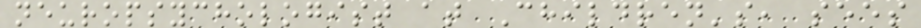neuropsychologist at Children's, sees
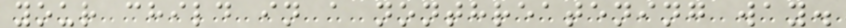your child in a nonthreatening way.
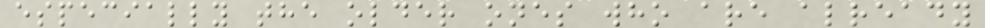especially the older ones who are already
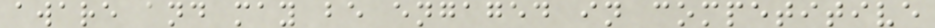aware and may be engaged in competitive
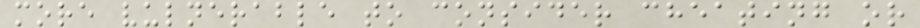more vulnerable to consider cheating or
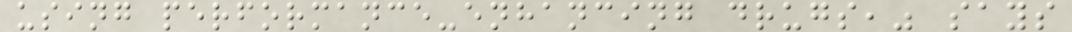using performance-enhancing drugs," says
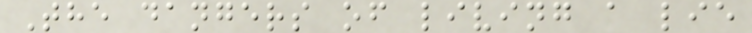The dangers of living a lie
